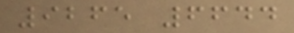9265 6644
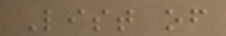List of
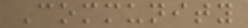Community
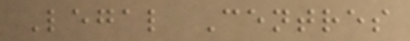Legal Centres
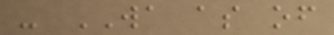- WA as of
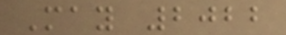May 2022
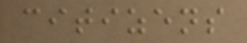citizens
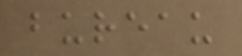bureau
